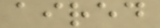aired
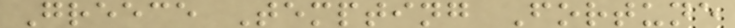Greece Tempting Fortune
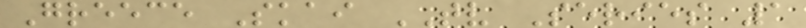Greece Skai TV Series 1
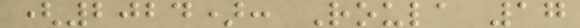(2024): Roula 17
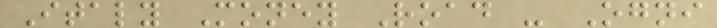Italy Money Road - Ogni
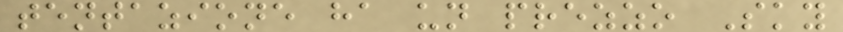tentazione ha un prezzo Sky
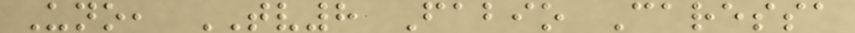Uno, TV8 Fabio Caressa
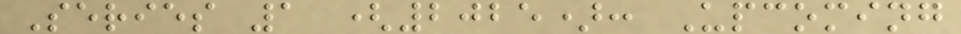Series 1 (2025): Upcoming
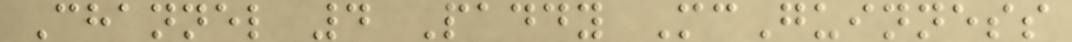Channel 4 Paddy McGuinness
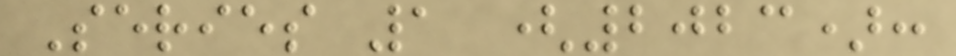Series 1 (2023):
